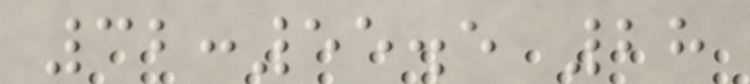32:55.5 28
